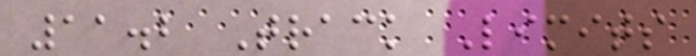11.2 Track Limits
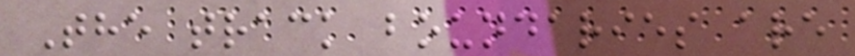The track boundaries are
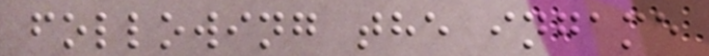following the ingame
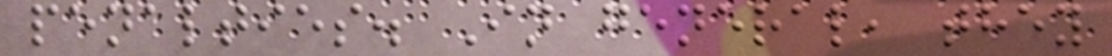penalties. In general, they
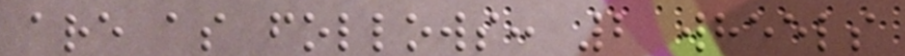are as follows: 2 wheels
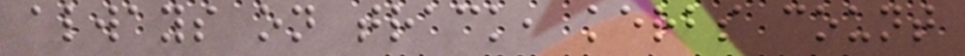always on track, kerbs count
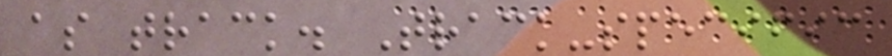as track. Track-specific
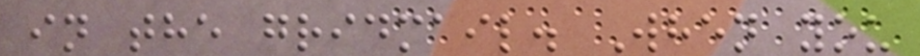in the gridmail. When you
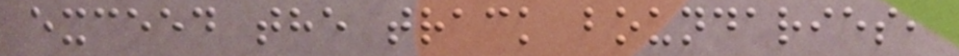exceed the track boundaries,
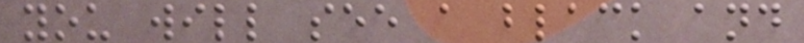you will see a black and
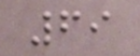69
